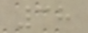38
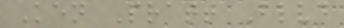Ken Pratt Blvd
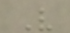V
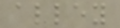alley
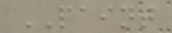PAINT
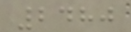2480
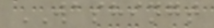WASHINGT
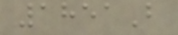1851B
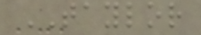TAYLOR
